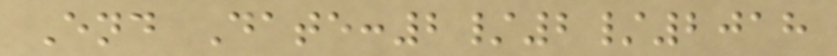End Date:2/2/2018
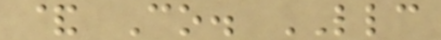& Co. LLC
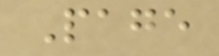Page
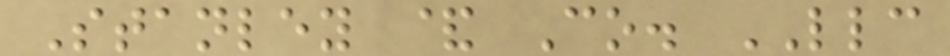Stanley & Co. LLC
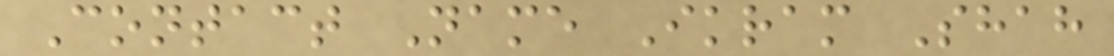Contact Name Ikram Shah
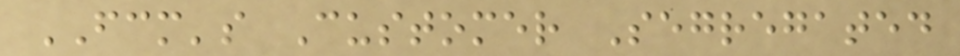FCM's Customer Segregated
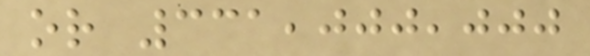or 331,000,000
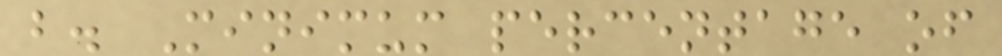b. Minimum percentage of
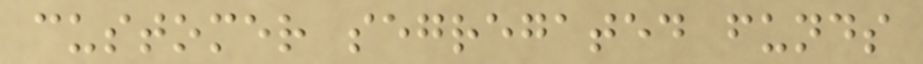customer segregated funds
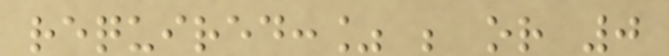required:% ; or 0
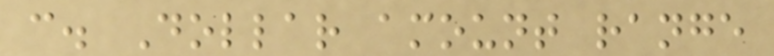c. Dollar amount range
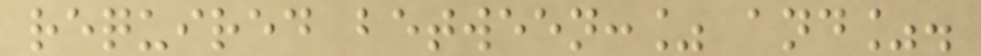required between:% and%.
